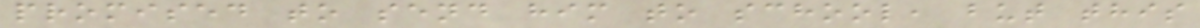promised to send him to school, but this
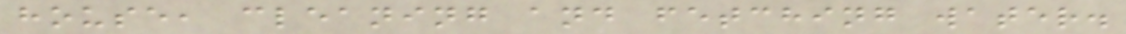house, cleaning and fetching water.
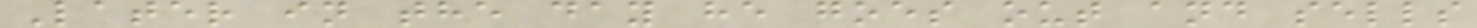Later in the day he goes out and sells
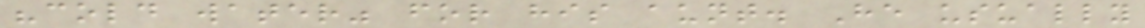"cold water" for his aunt. He usually
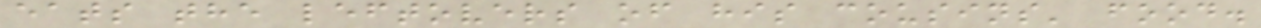eats the leftovers of his cousins' food.
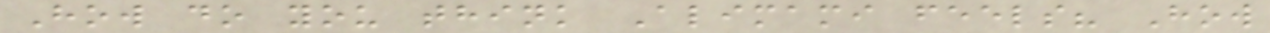How do you think Alimami feels? How
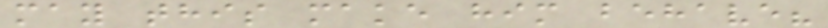may this make him behave?
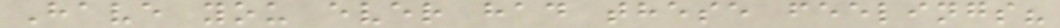Have you ever had these feelings?
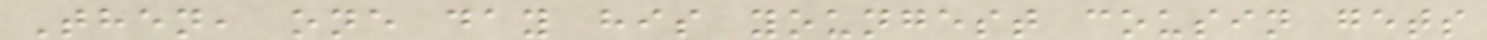Then, one day his youngest cousin gets
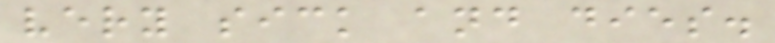very sick and dies.
